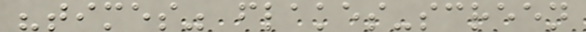"times" flakes-screen
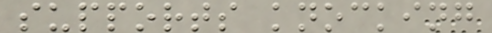supports knocking
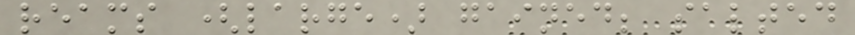reams (large) gained; salted
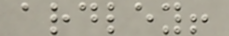ardley!
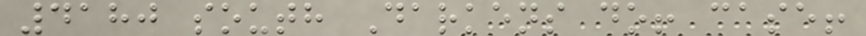4180 south Darkens do! case!
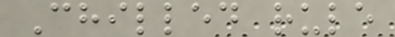Chilled rule
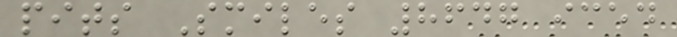pits Smiles 8647 iced
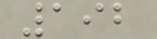192
